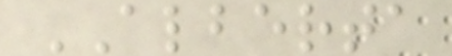ALBERTA
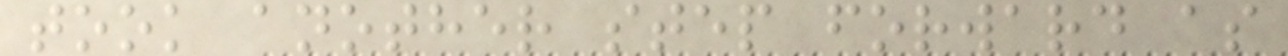took another step forward as
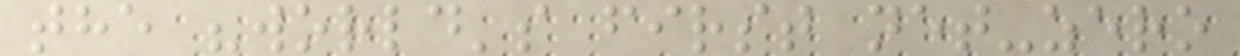the "world's first net-zero
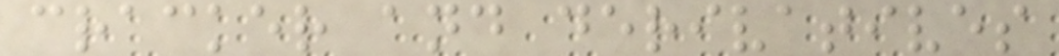cracker and derivatives
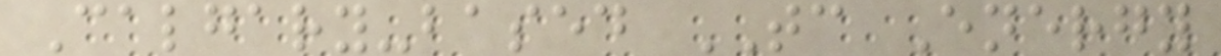Calgary-based TC Energy
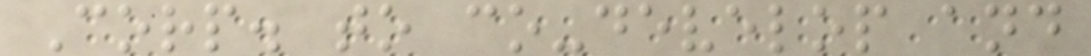Corp. to co-develop and
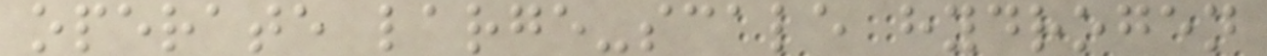operate large-scale hydrogen
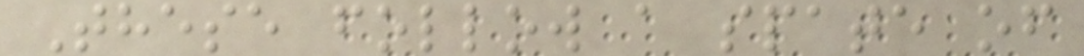These follow a spate of
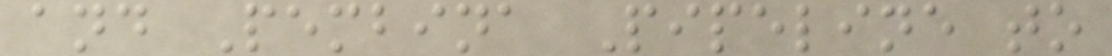and Pembina Pipeline to
